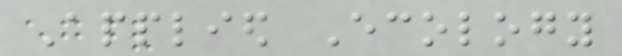Applied Ecology
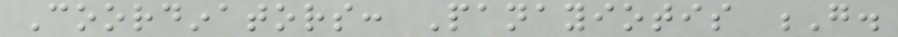Coordinators: Panayiotis G.
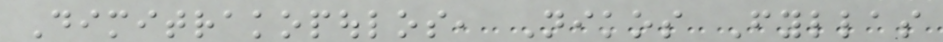Dimitrakopoulos, Nikos Fyllas
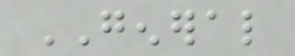GENERAL
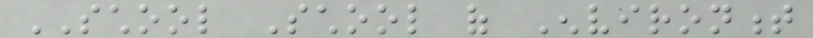SCHOOL School of Environment
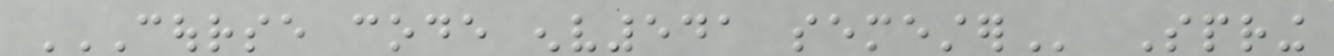COURSE CODE ENV541 SEMESTER Spring
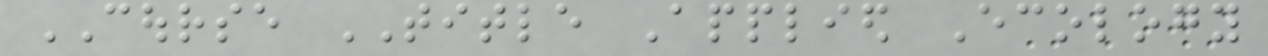COURSE TITLE Applied Ecology
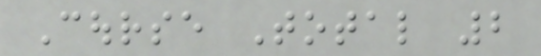Course Total 2
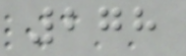278
